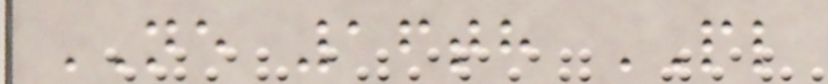NE 16th PL
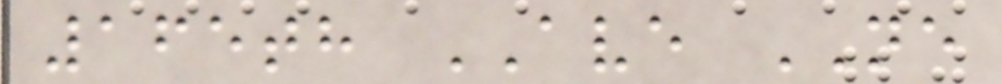165th AVE NE
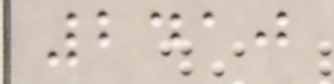2410
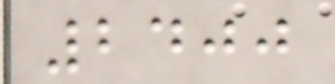2400
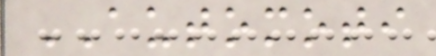AUTOMOTI
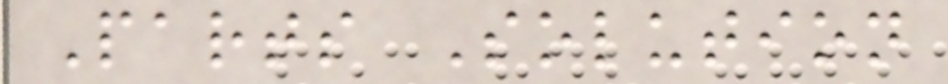Parts Solution
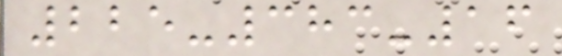225-383-16
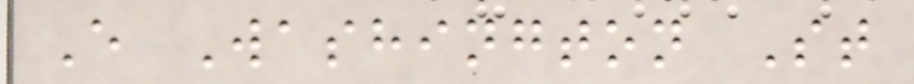E Washington St
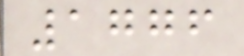1776
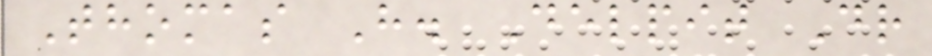Thomas H. Delpit Dr
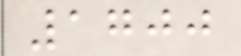1700
